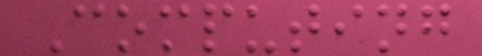Computing
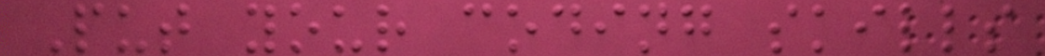Put your coding skills
